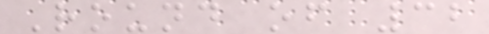Round of 32
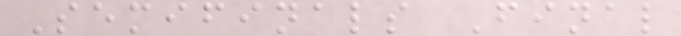Semifinals Final
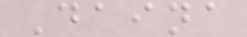Daina
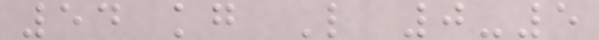54 kg L 0-5
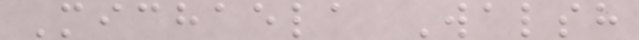Michaela Walsh
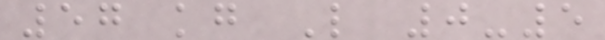57 kg L 0-5
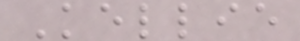Kellie
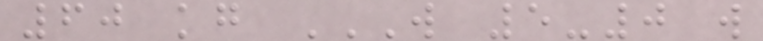60 kg W 5-0 W
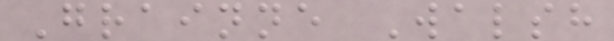Grainne Walsh
